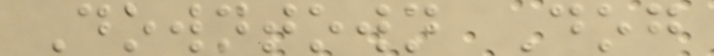Downtown Dog
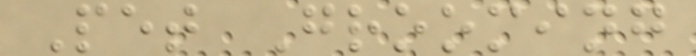Pet Grooming
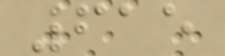615
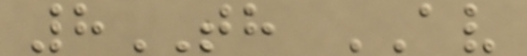8TH AV
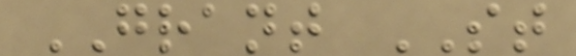GRANT ST
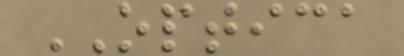OPTICA
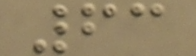63
